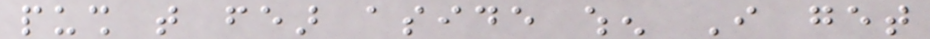push that fear aside when I get
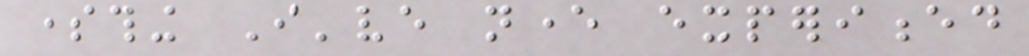something I've never experienced
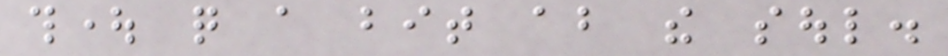thought quite a bit about the soul.
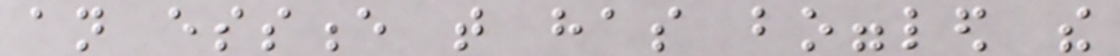an essence that has boggled the
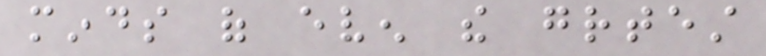minds of even the greatest
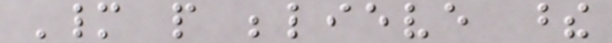Many people believe these
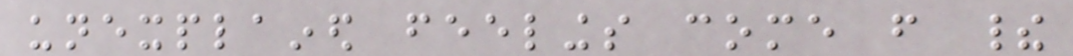unexplained feelings come from their
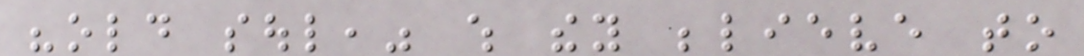"old soul," which they believe to
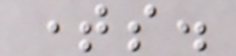times.
